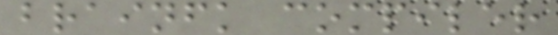brainfk compiler
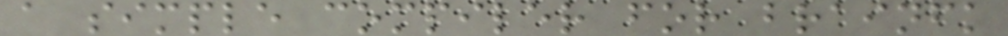a simple compiler for brainfk
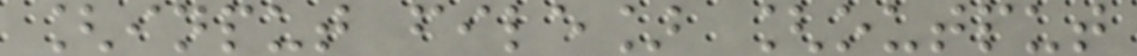[input file] [output
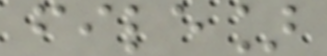file]
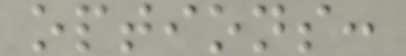options:
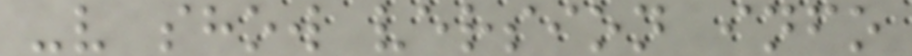-v show version info
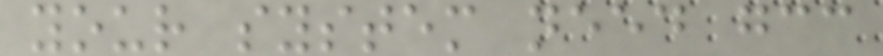your system need gcc
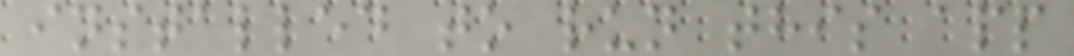installed to run this app
